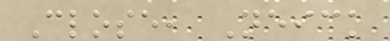Close, Neick
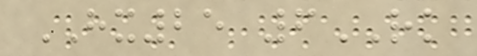HX25 6RK
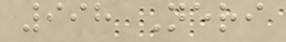998 Neri
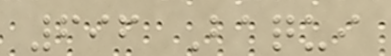696 Baqui
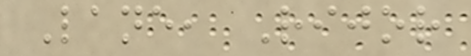Lane, Rijor
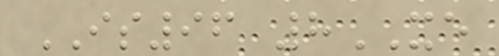IS96 8XE
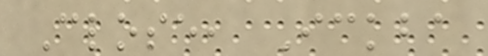Close, Ickba
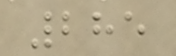285
